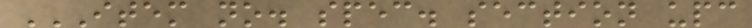ITEM NO. SPEC. SECTION UPC
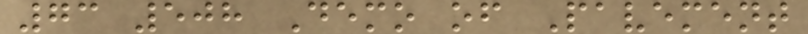73 508 Demo of Pavement
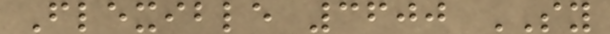Flexible 3600 SY
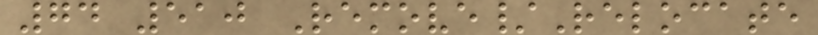74 510 Remove/Relocate
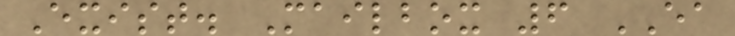Exist. Mailbox 6 EA
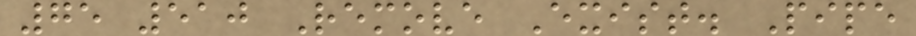75 510 Remove Exist. Pipe
